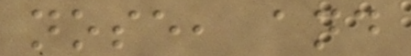nose, and
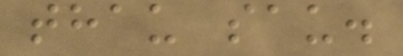thau sau.
